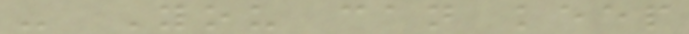- You can keep
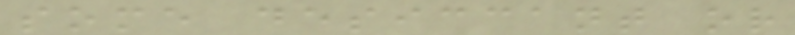some desiccant or
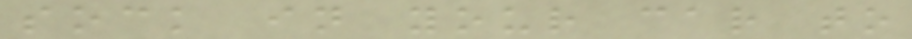sock in your car to
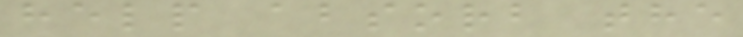help absorb the
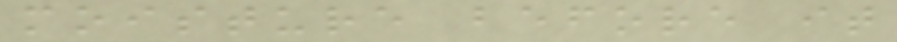moisture before it
